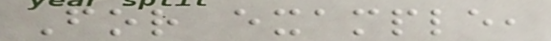For example,
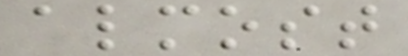almost
